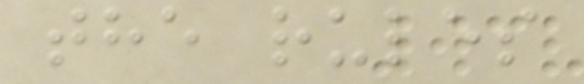the rules
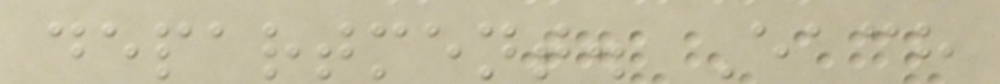department. Each
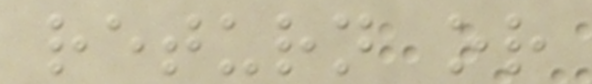return or
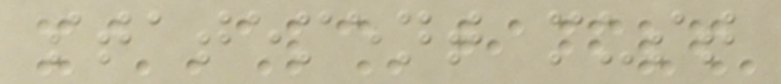statement must
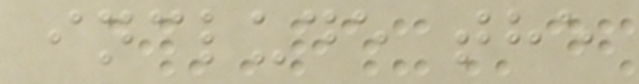include the
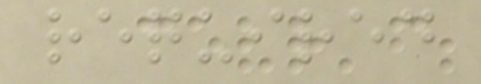required
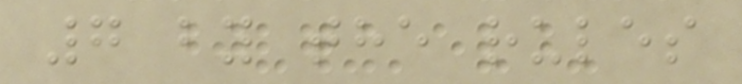7 by the rules
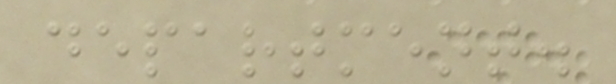department.
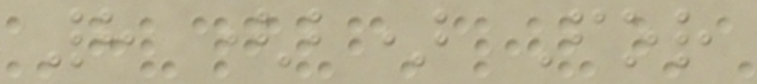8 (b) For
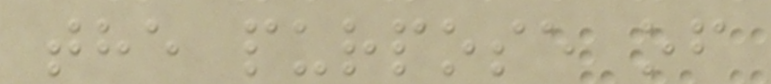the purpose of
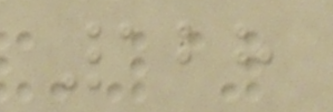128
